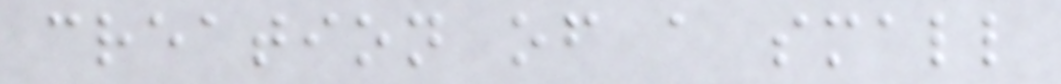creation of a small
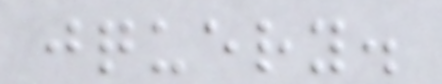jquery.
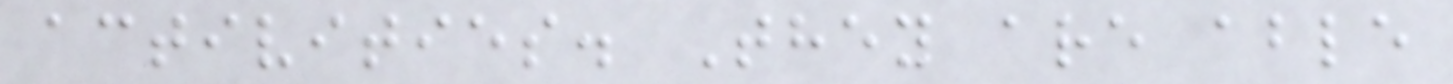activities. They are able
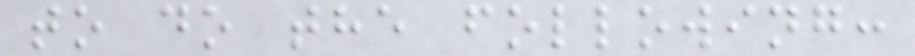to do the following:
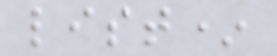list*
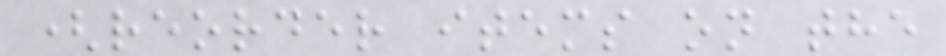(reorder items on the
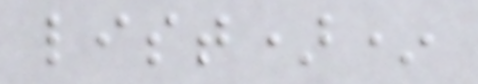list)*
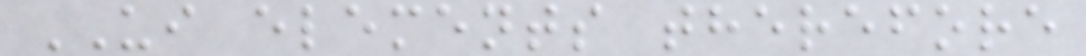UI elements therefore
